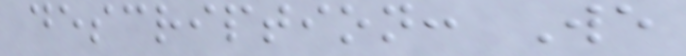description: We
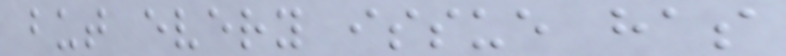but every issue has
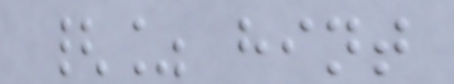{% hint
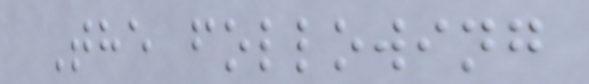The following
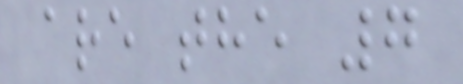are the 7
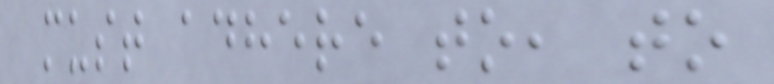must adhere to, to
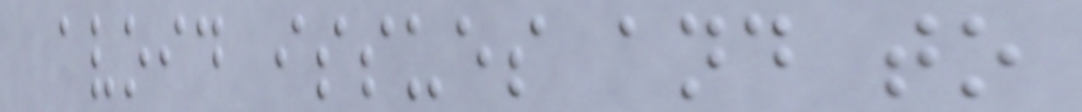avoid issues and to
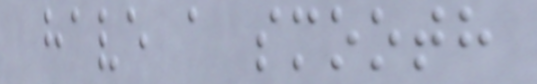have a smooth
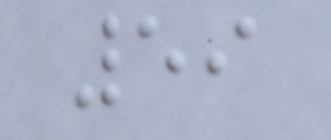59
